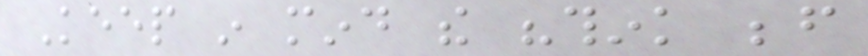Keep in mind the "think before
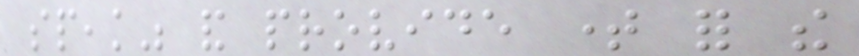speak" and provide time for the
